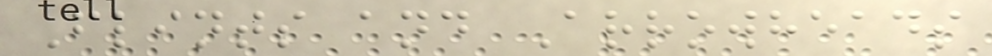Flints and Arrowheads
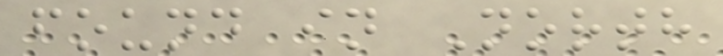found in North
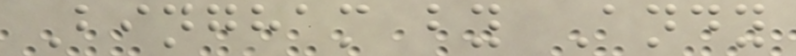Bingham by Andy
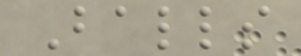Balls
